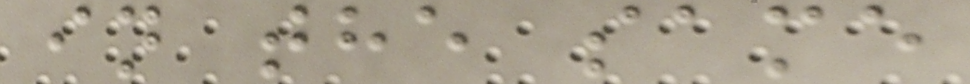in the same
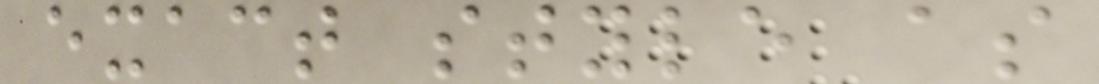exact style as
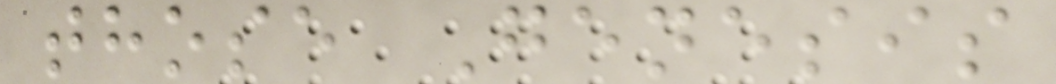those Genesis
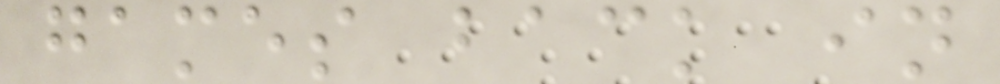games back in
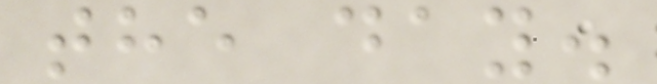the day.
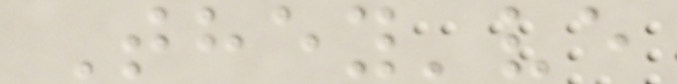They've
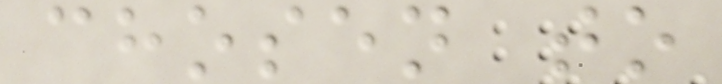chosen to
